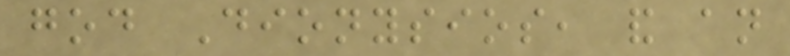god Dionysios, and an
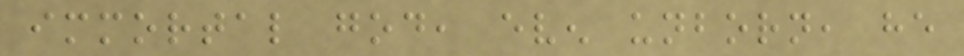immortal god, even unborn, he
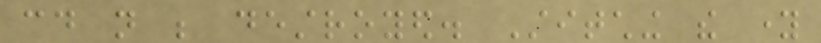could not be destroyed. Stitching the young
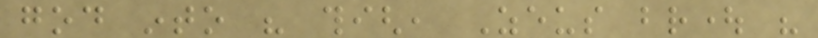god into his thigh, Zeus brought his
